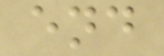end
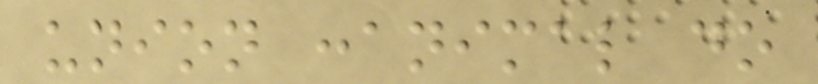union :animal do
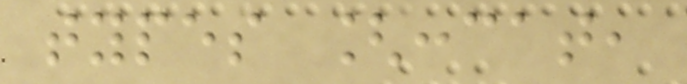types [:cat,
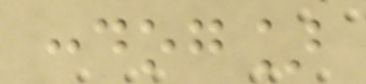:dog]
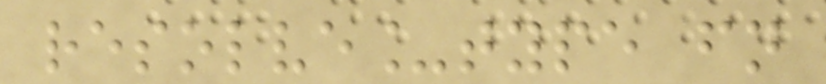resolve_type fn
